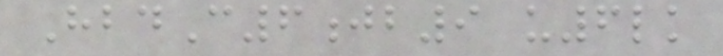HbdC6jb9 u6lk
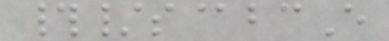#/s@bcE
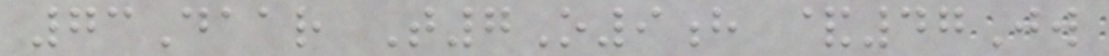73Daar T7O9h &47Jw
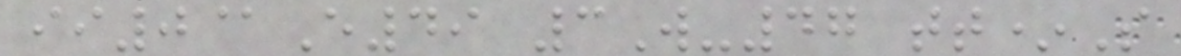ii0@E49 3W-47 tt*S
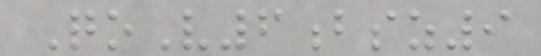QoV6bsz9
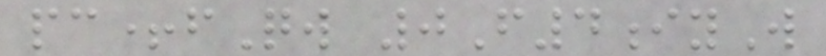pc+fQw 0F4iyW
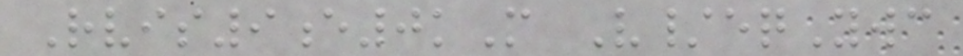Rvis9e0kM V/eqYwc
